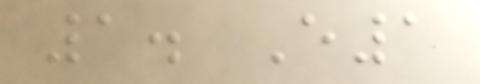1. E1
